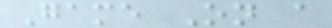Game On a
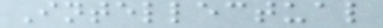Intellectual
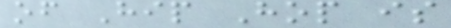of Hip Hop is
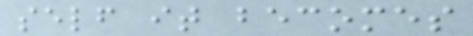self it becomes
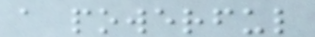a powerful
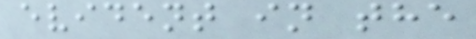evident in the
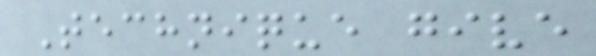Technique give
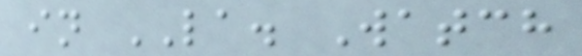in LA. Watch
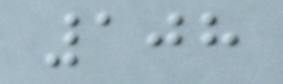108
